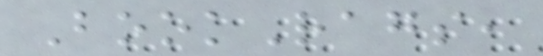BookRags,
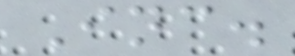Inc.
